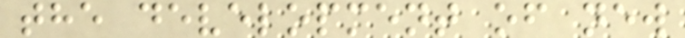the development of new
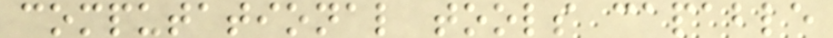computational tools capable
